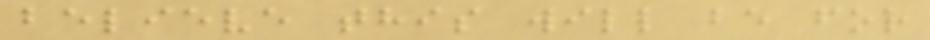believe this will be for
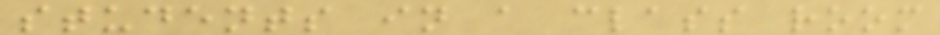students in a class room
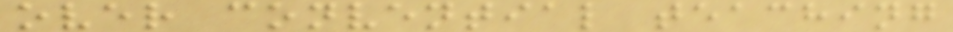over convential teaching
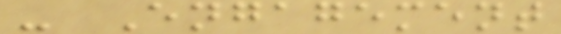- Engagement
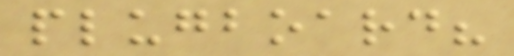plugboard?
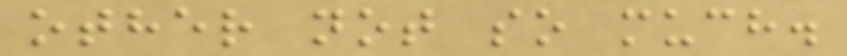other not so much.
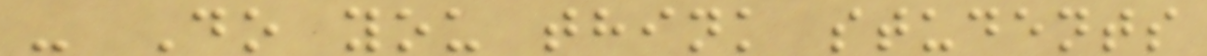- Do you think students
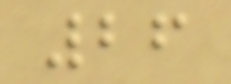26
